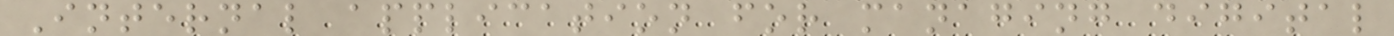Internal application for managing digital
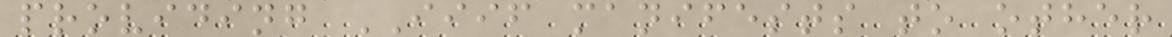providing IIIF manifests to other
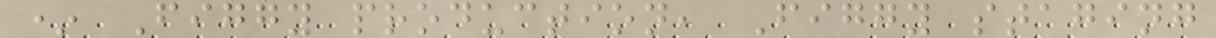* Figgy production, Figgy staging
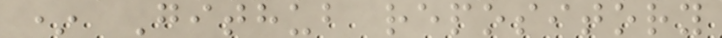* Github repository
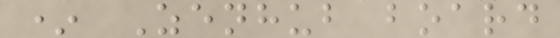* Zenhub board
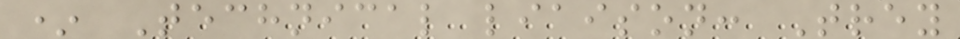* Technical liaison: Trey
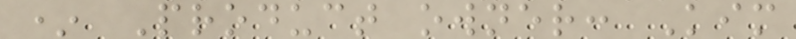* Product owner: Kim
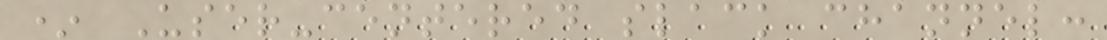* User-centered slack channel:
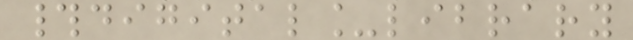#digital_library
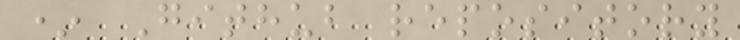* Github repository
